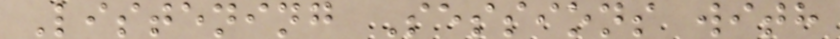Listening Sessions with
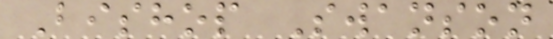Bishop Swanson
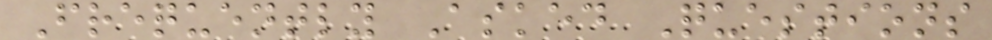Frequently Asked Questions
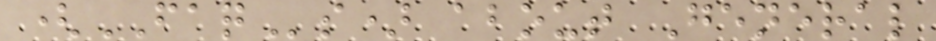(FAQs) about General
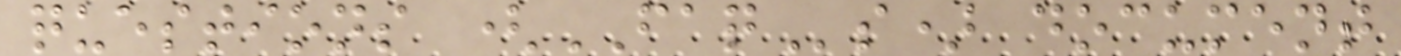questions (FAQs) document
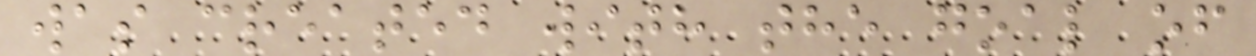was created with the goal of
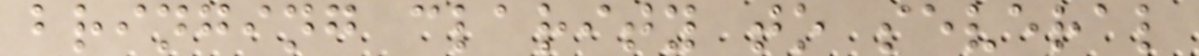bringing clarity to several
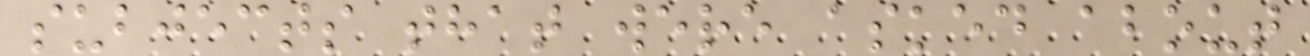subjects that were asked about
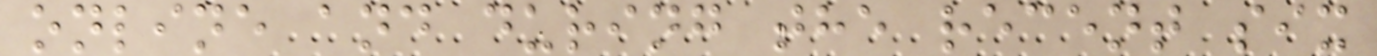online and during the recent six
